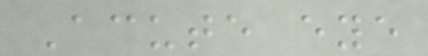Acute eye
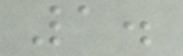1.
